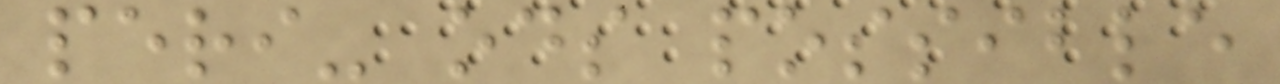peri- ods possible
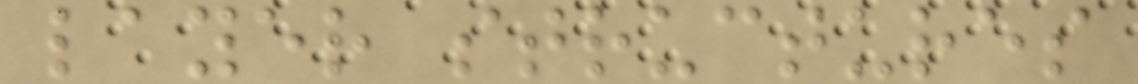layer structures
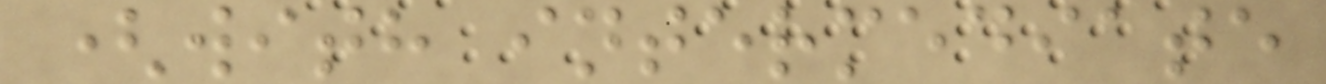(with intermediate
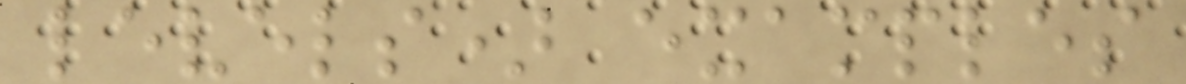levels) examples
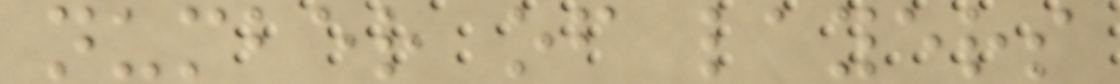number of layers
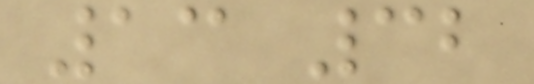13 32
